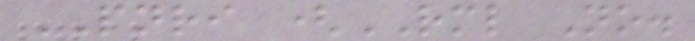PNRI (RML No.
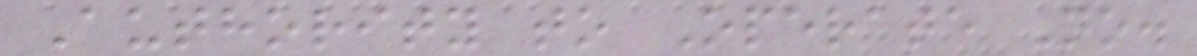Authority to Operate No.
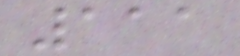111
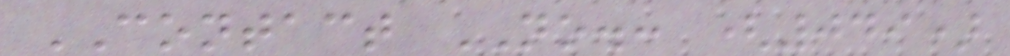CONTACT NO.: (049)
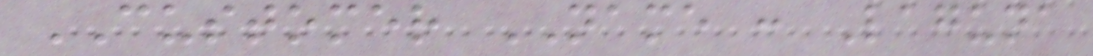CUSTOMER NAME : Laguna
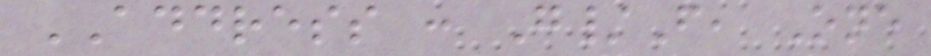ADDRESS : G/F, One
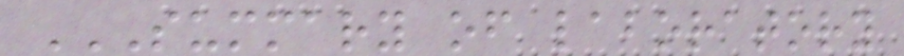SUMMARY OF LABORATORY
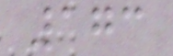173
